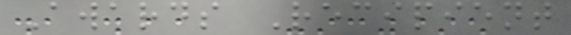Awards Recipient
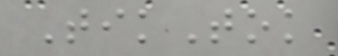TikTok
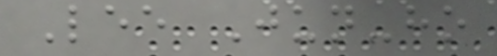Lee Jun-ho
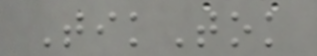TikTok
